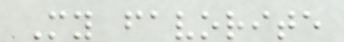My favorite
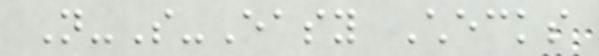Not-So-Easy Checks
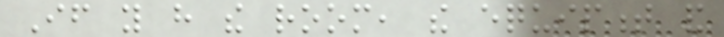If you have the room, the equipment and
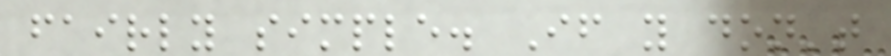fairly simple. If you don't
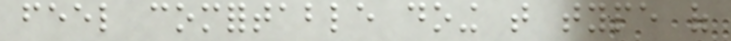feel comfortable doing that type of
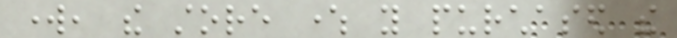work, the store where you purchased the
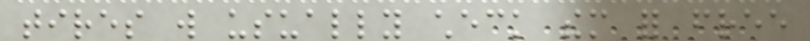tires will usually check them for free
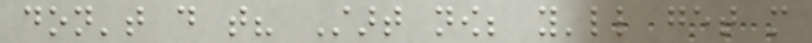don't do that? Start now; you'll get more
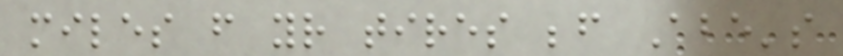miles from your tires before Abe's
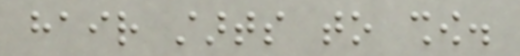hair starts to show.
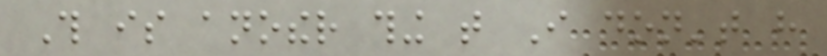This is another thing that I don't have
